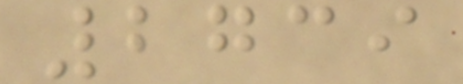2739
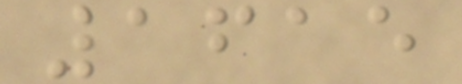1615
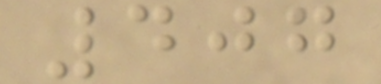407
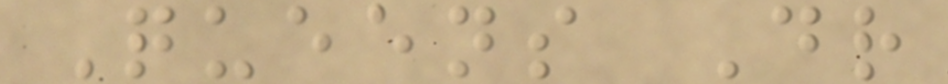Queens Dr
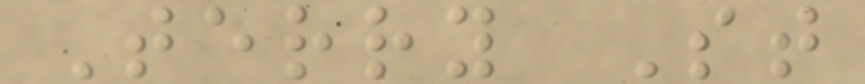Terry St
